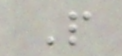P
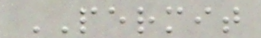PERMIT
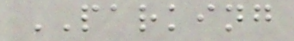PARKING
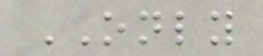ONLY
